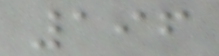196
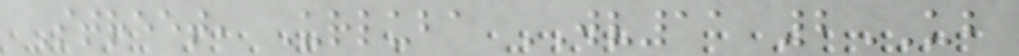Street, Urluba WV11 2UB
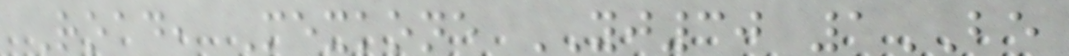Road, Mexkone YJ30 1BE
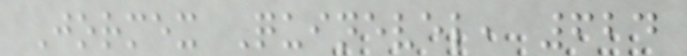Jormex Quinevel, 624
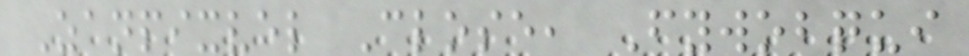Zanpixvel Close, Fywobqui
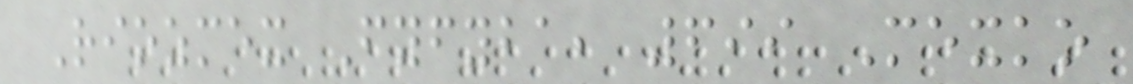Riozmex Fyfyba, 699 Mexko
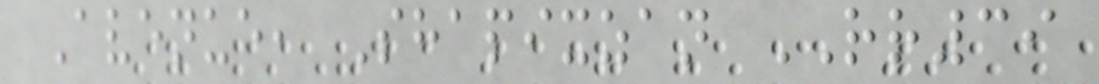Avenue, Shapixzan RR39
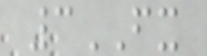3FX
